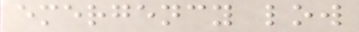emergency low
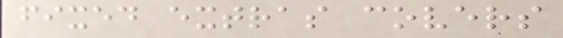fixed extras covers
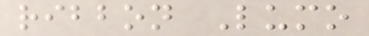ribbon Lumo
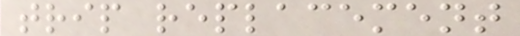trip replacement
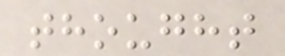thought
